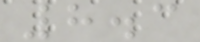8.3
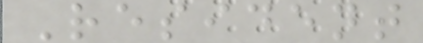Resident
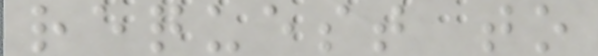request to
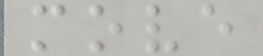move
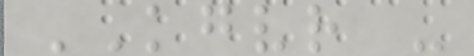KGVR -
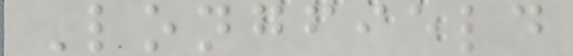Longfield
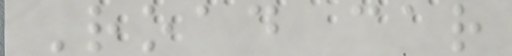Road car
